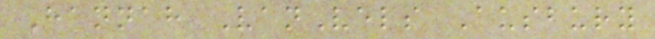Hannah VanVels Ausbury
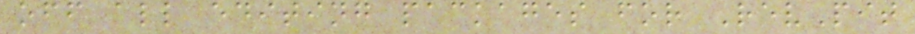off all editing packages for RevPit
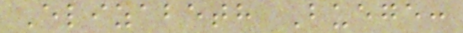Elizabeth Buege:
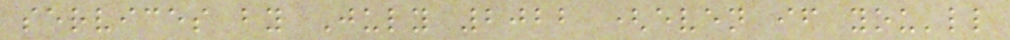services by July 2022 (even if you'll
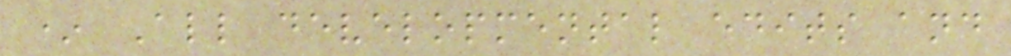* All developmental edits and
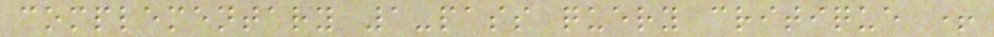complementary 1-pass query critique +
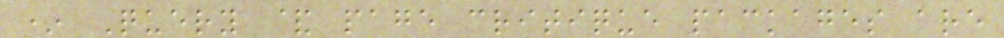* Query & page critique packages are
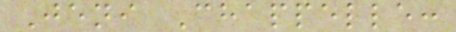Jeni Chappelle:
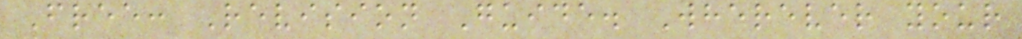Free: Revision Guide. Wherever your
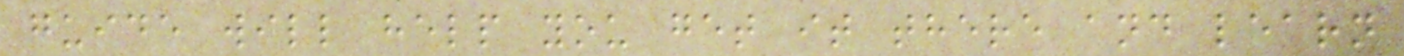guide will help you get it there and learn
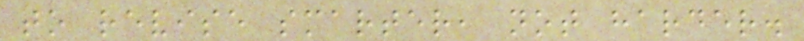to revise smarter, not harder.
